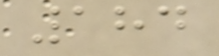184
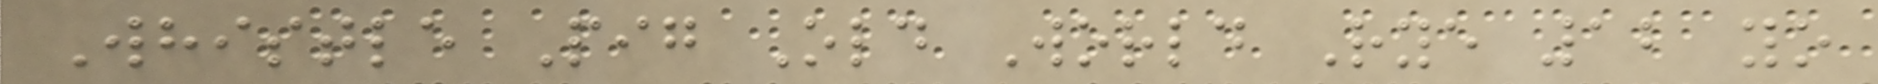Whistle Pig Old World Rye 12 yo
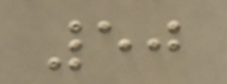50
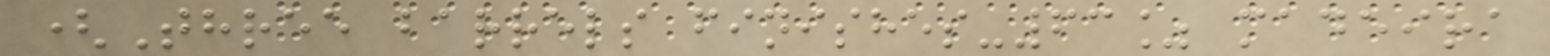(Three barrels finishes-63% madeira
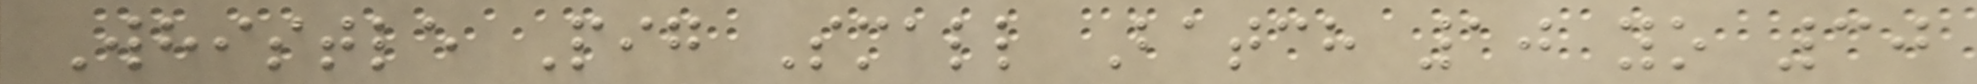Whistle Pig Small Batch 10 yo 30
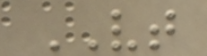VT
